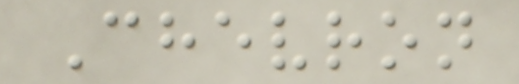Chevron
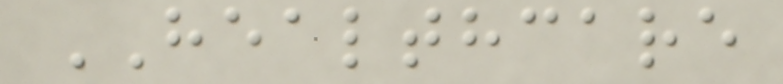HEALTHCARE
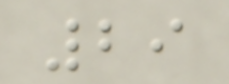29
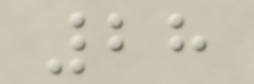28
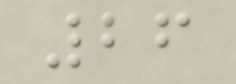26
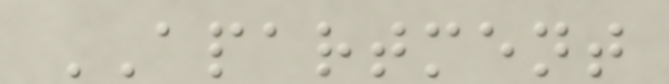APARTMENT
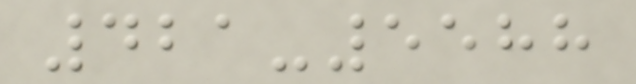421-5588
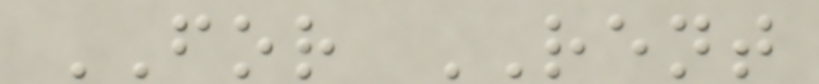FOR RENT
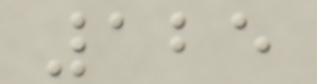125
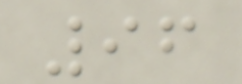96
